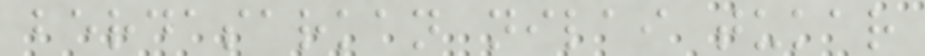berdasarkan nilai tukar
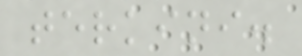terkini.
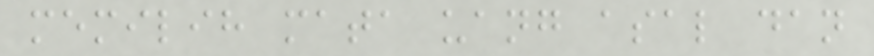memilih mata uang asal dan
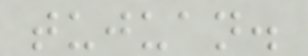tujuan.
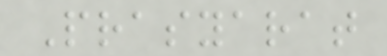Prasyarat
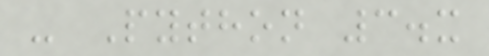- Python 3.x
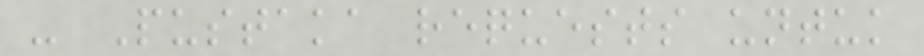- Pustaka requests untuk
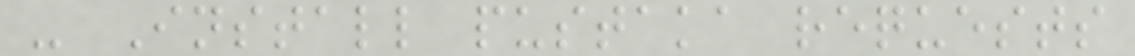- Install pustaka requests
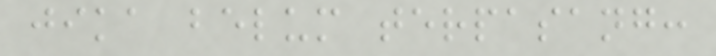jika belum terpasang:
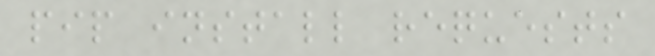pip install requests
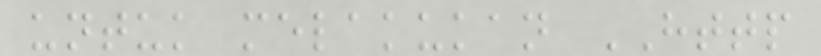untuk melakukan HTTP
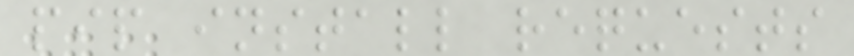pip install requests
